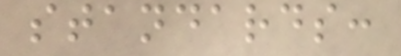standards:
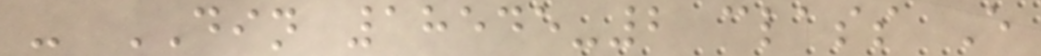- DIN 18545-2 class E
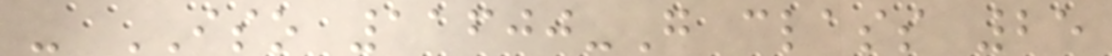- ISO 11600-G class 25
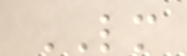LM
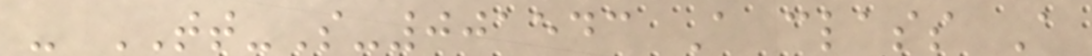- TT-S-001543 A class A
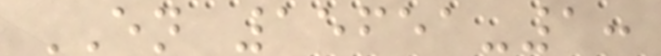EN 15651-1:
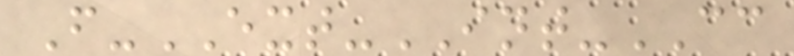F-EXT-INT-CC
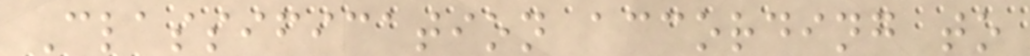Classification according to
